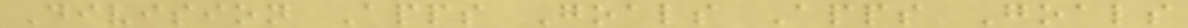Division Apps Goals Apps Goals
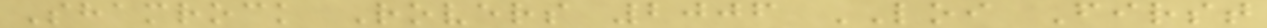Shamrock Rovers 2006 LOI First
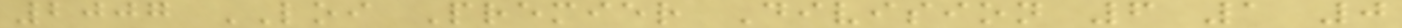2007 LOI Premier Division 6 1 0
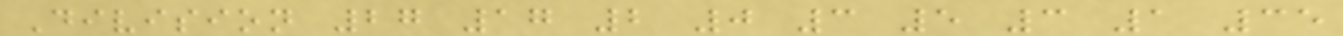Division 27 17 2 0 3 5 3 1 35
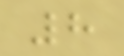8
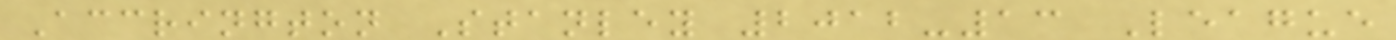Accrington Stanley 2012-13 League
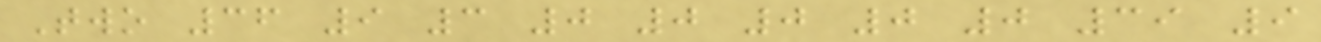Two 36 9 3 0 0 0 0 0 39 9
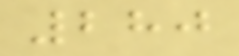280
